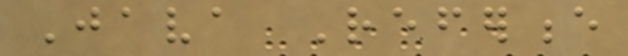Java Reference
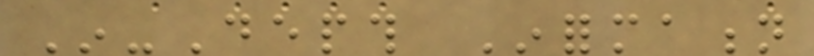In-Depth Information
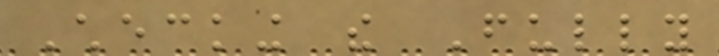Checking the Fully
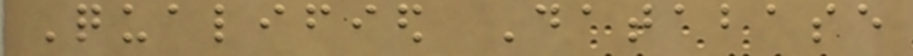Qualified Database
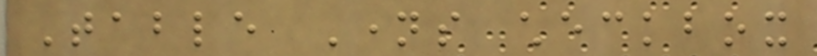Table Names checkbox
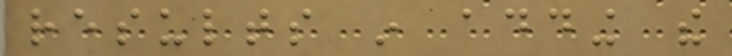results in adding the
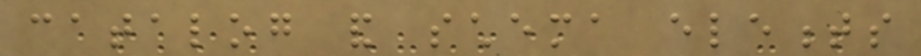catalog and schema elements
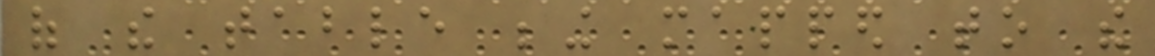of the table being mapped to the
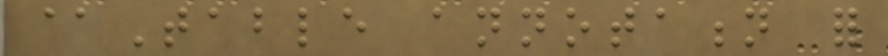@Table annotation for
